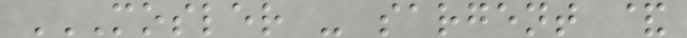MOSLER - SARGENT &
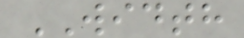WIDTH
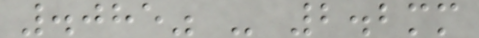.085" - 2.2mm
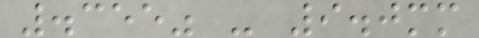.355" - 9.0mm
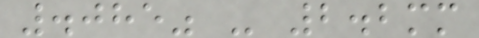.085" - 2.2mm
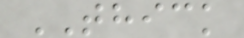THICK
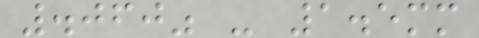.060" - 1.5mm
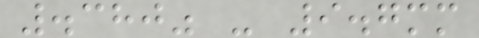.380" - 9.7mm
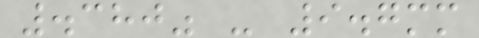.380" - 9.7mm
